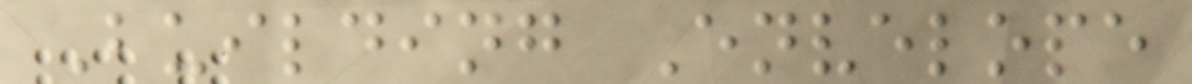Building Envelope
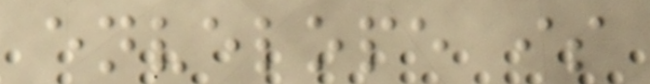envelope is
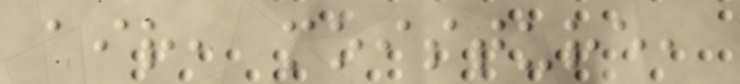air, moisture,
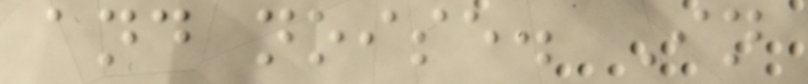and noise. In
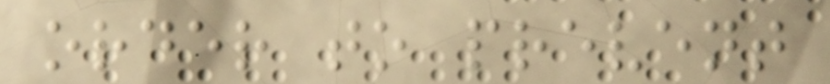order to prevent
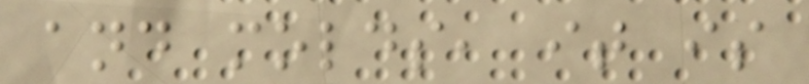and molds, it is
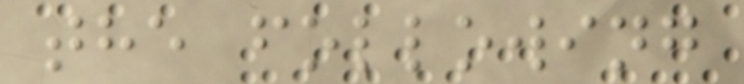the following
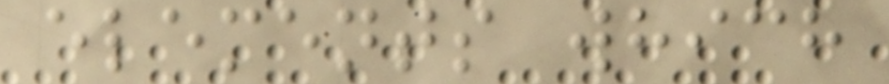elements which
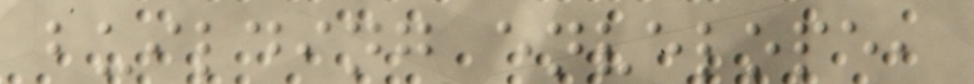building envelope,
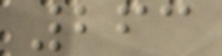263
